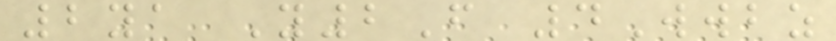2ya Y2F 4Wwbz
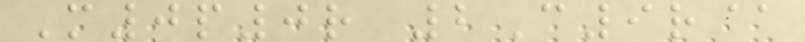M0p0r 2C9r@
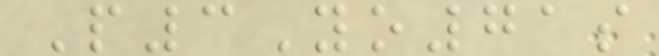P3Yo71s
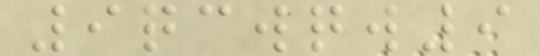9qcwqw9
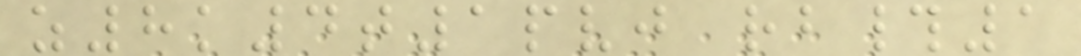z8k4t1pvj rb#1
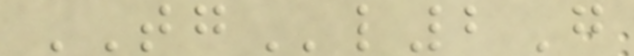TGl2G
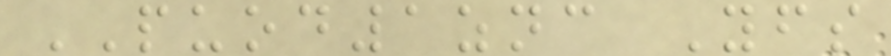PUOD1znc Yfs
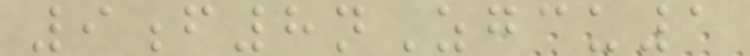9f8nZgcu1
